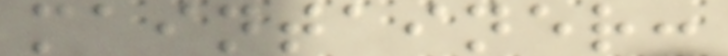maintainer:
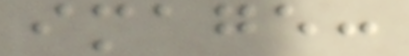image:
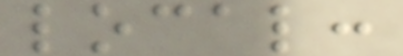local:
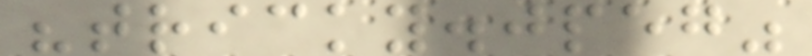"tricky.jpeg"
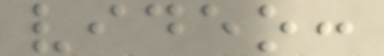video:
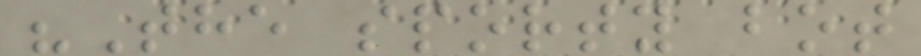"The sporty bot
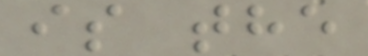is the
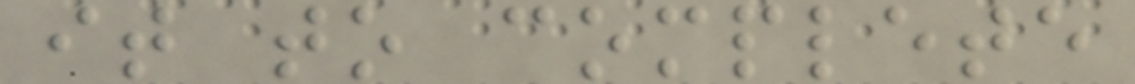it to complete
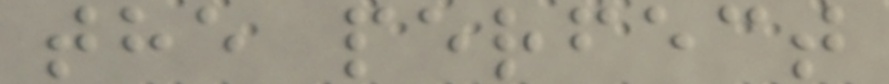the perfect
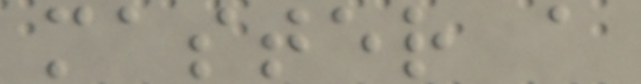master a
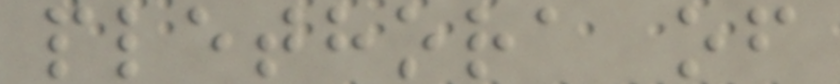plethora of
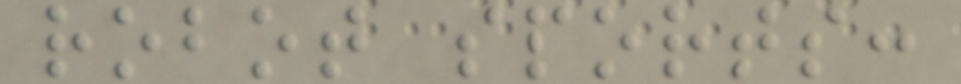robot sports:
